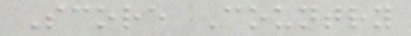Score Country
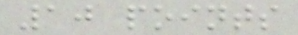10 points
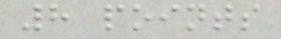8 points
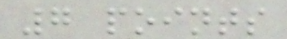7 points
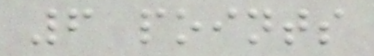6 points
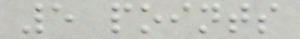5 points
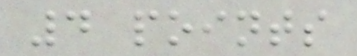4 points
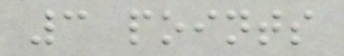3 points
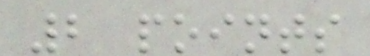2 points
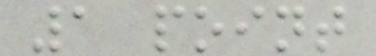1 point
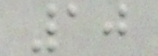10
